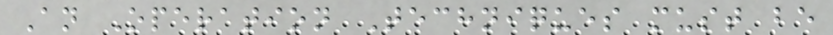An Operation Techniques must be
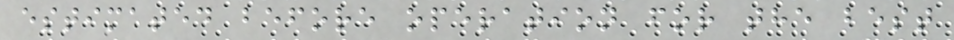estimated before operation for the best
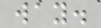way.
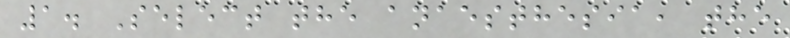1. Select the anaesthesia, the
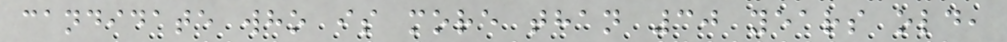candidate who is more than 30 years old,
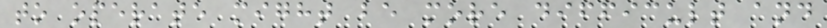to operate might be more difficult and
